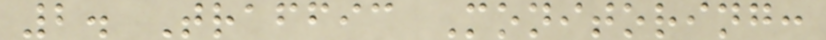2. Traffic Monitoring:
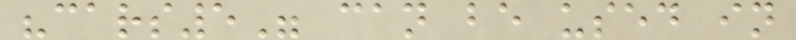"cars5" can be used in
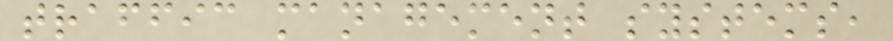traffic management systems,
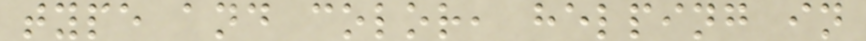type and color, helping in
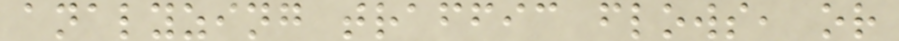analyzing traffic flows, or
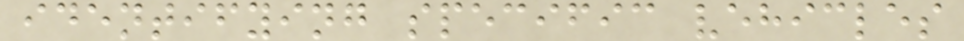identifying specific vehicles
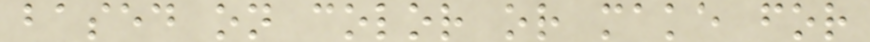based on color or make for
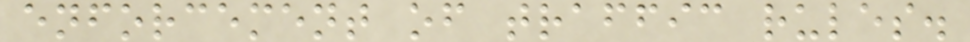enforcement of traffic rules.
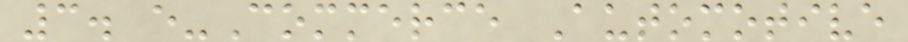3. e-Commerce Automotive
